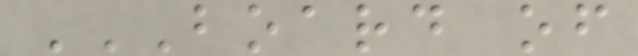BOARD OF
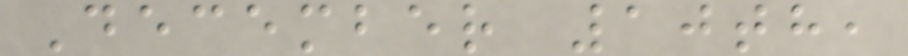December 10th,
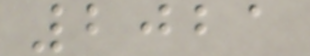2021
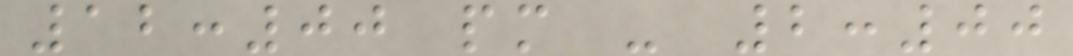12:00 pm - 2:00
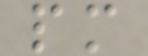pm
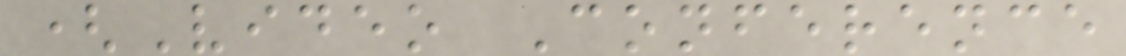(Video Conference
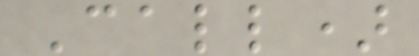Call)
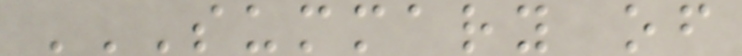SUMMARY OF
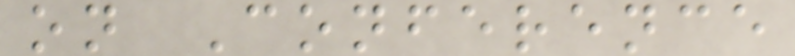on Conference
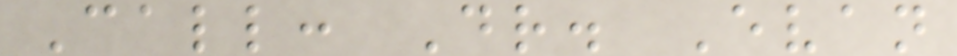Call: Dr. Evan
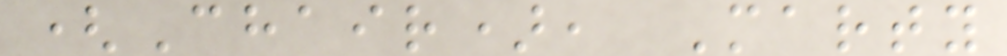(Chair), Marty
